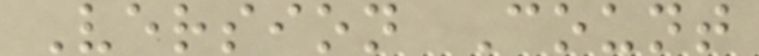Version Count
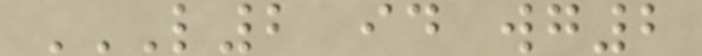L2 ID WG2
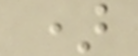)
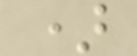)
